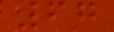67
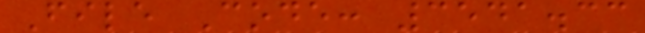File Code: 3541.33
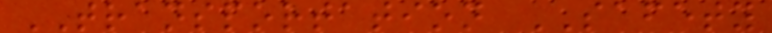TRANSPORTATION SAFETY
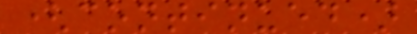(continued)
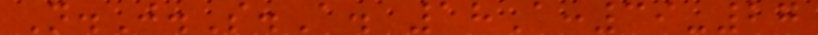N.J.S.A. 18A:39-27
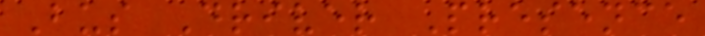Bus Driver Presence
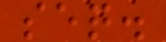seq.
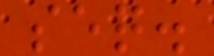seq.
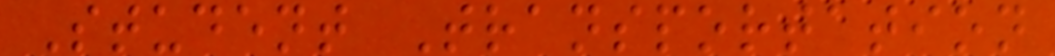Student Transportation
